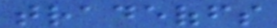tradeoffs
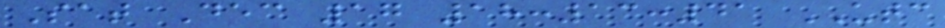Sat Dec 17 18:13:41 UTC
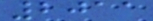2011
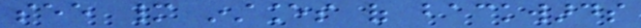see many instances of backwards
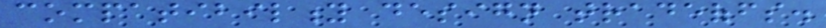compatibility design tradeoffs.
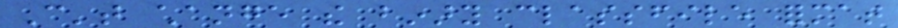Can't change the binary classfile format
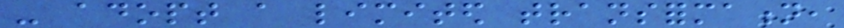- adopt a limited transformation,
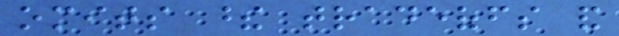omits these tradeoffs and
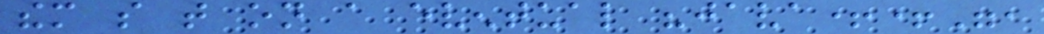them so that on a eventual "java++",
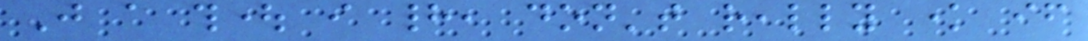Just a thought i had, don't really know if
